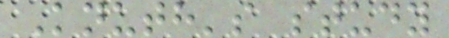Knuth's study
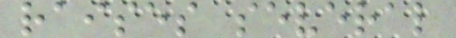raises several
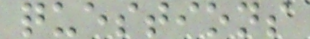questions
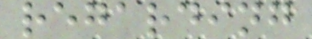regarding
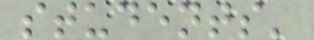students'
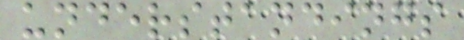understandings
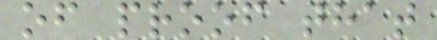of proof that
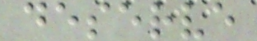deserve
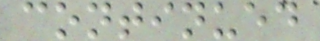continued
